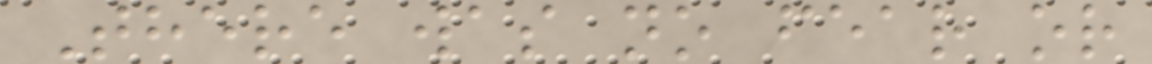There was no fear or
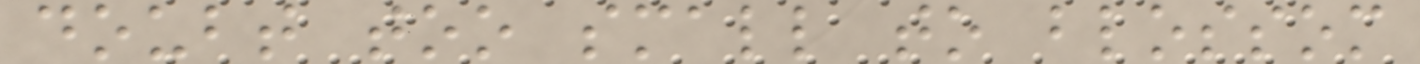doubt too small to blossom
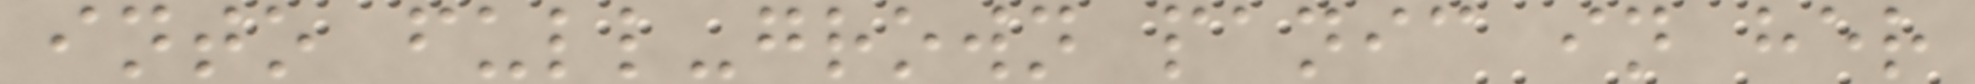into full-grown panic in her
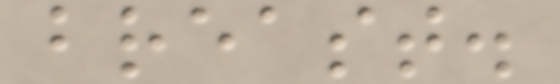breast.
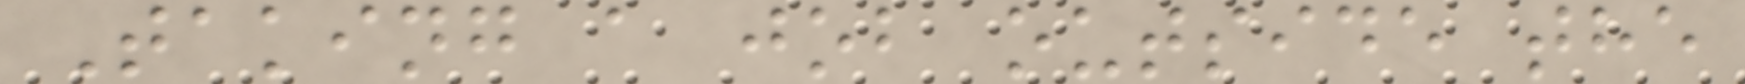Taking a job outside the
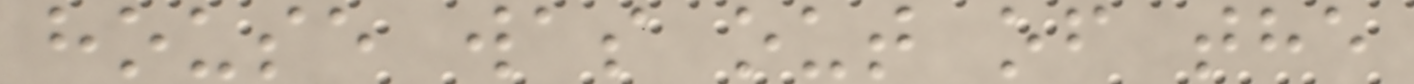house was out of the
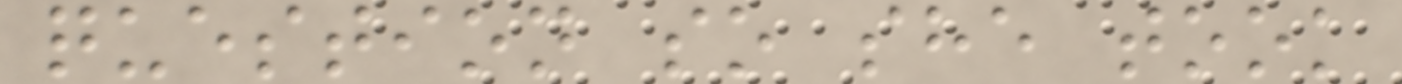question so she took
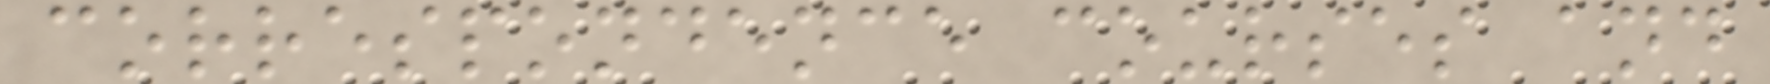correspondence courses and
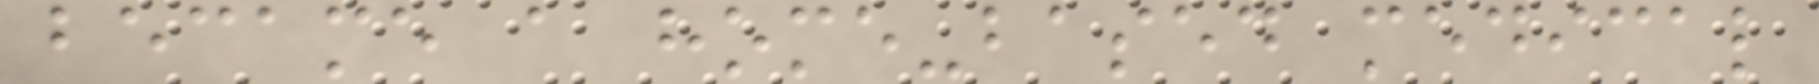became a home-based medical
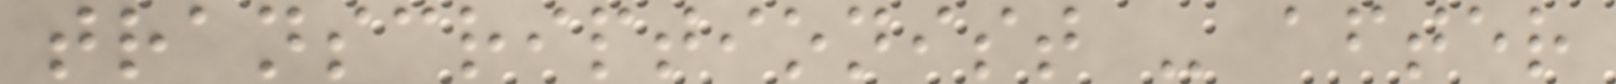transcriptionist - after
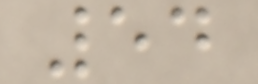54
